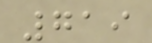719
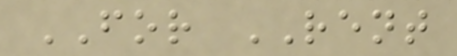FOR RENT
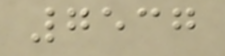7537
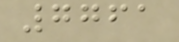7761
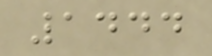1444
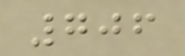706
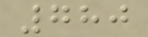780
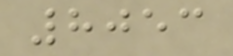8053
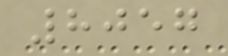8057
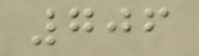706
